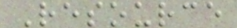Resource
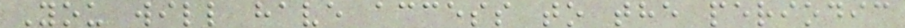You will have access to the periodic
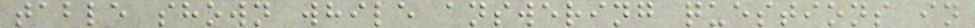table shown while answering questions in
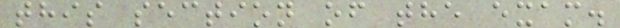this section of the exam.
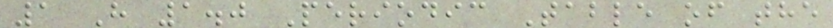1 H 1.0 Periodic Table of the
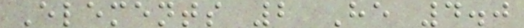Elements 2 He 4.0
